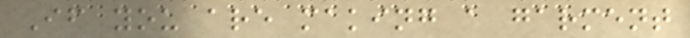If you are making a garment
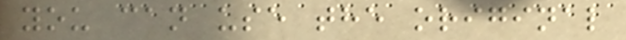you can use the original
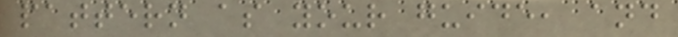pattern as your guide, and
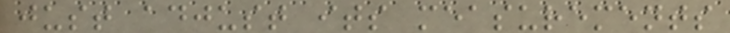just adjust its measurements
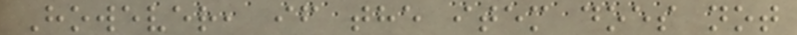However, if the item does not
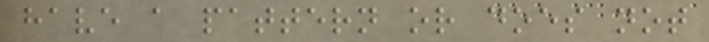have a pattern or does not
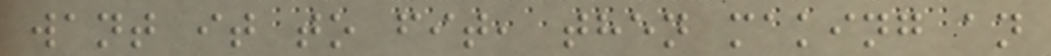want it to fit, then making an
